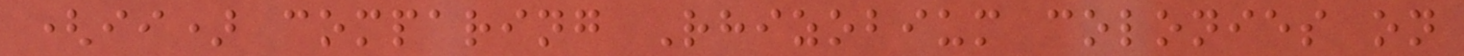(ii) comparing Rhizobium colonies on
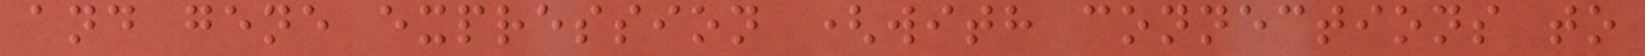and gene expression (with connections to
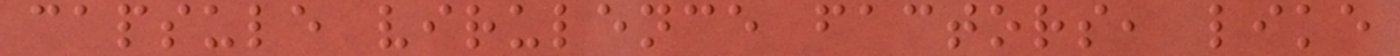capsule virulence factors, like
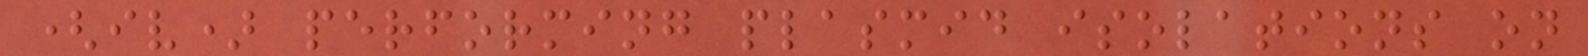(iv) performing plasmid isolations on
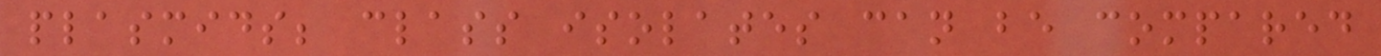plasmids; class isolates can be compared
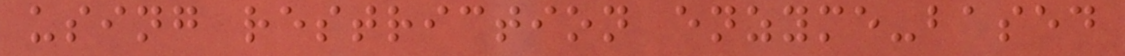using restriction enzyme-based
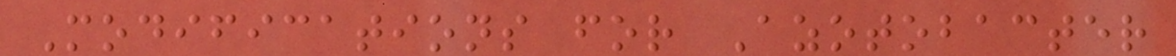Modifications for Azotobacter
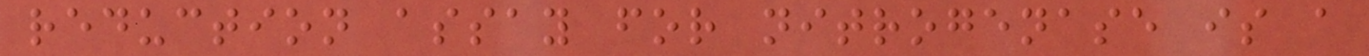reduction assay for nitrogenase is a
